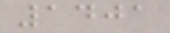1401
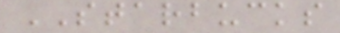STARBUCKS
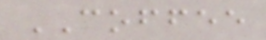COFFEE
